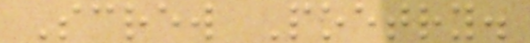Screw Poetry.
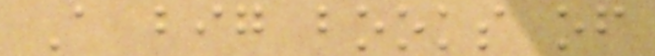A big books of
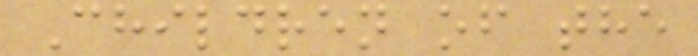Children of the
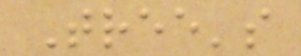Tree's
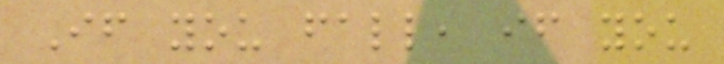If you fall, if you
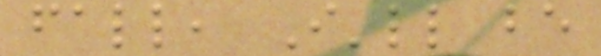fall, I'll be
